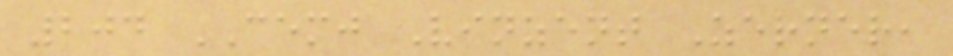204 CEMJ Vinzent Zerner,
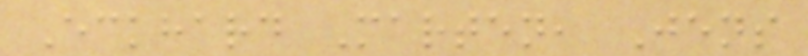Eckhard Marten, Jens
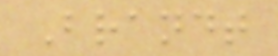Brandt
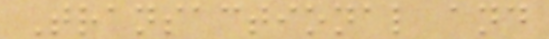Transactional and
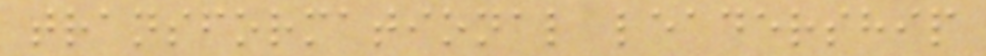transformational leadership
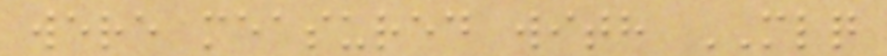were measured with MLQ
